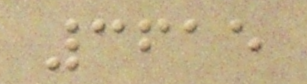3615
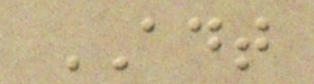ADT
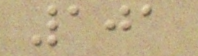101
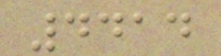4414
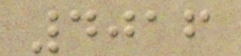4016
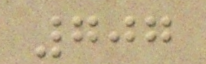707
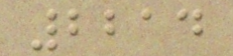2214
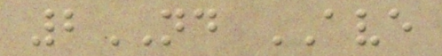2ND AVE
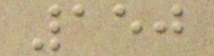150
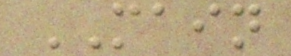MAIN
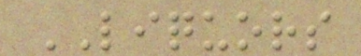LIQUORS
